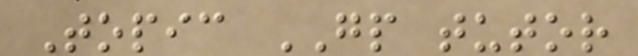Topic GP tutor
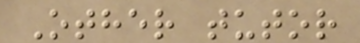Other tutor
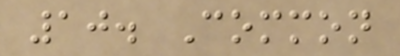10. Common
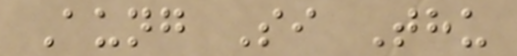Aung Si Thu
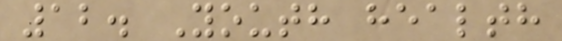12. Youth health
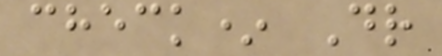check* Dr
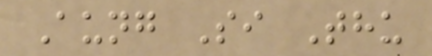Aung Si Thu
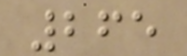265
